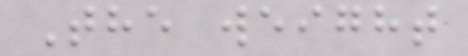The weight
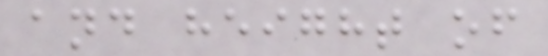and height of
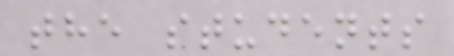the students
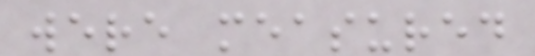were measured
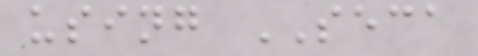using SECA
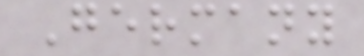Germany
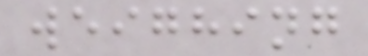weighing
